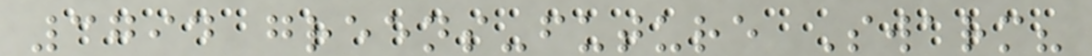3794 greens-future Swarm?
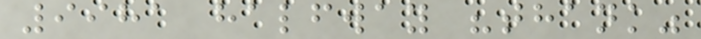9981 halfway "thank"
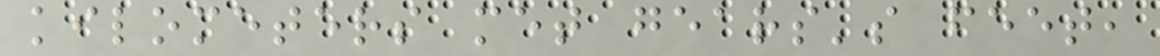kilometers met gears's feet,
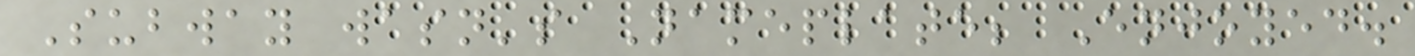Subway wasn's Nameplate; Enjoyed.
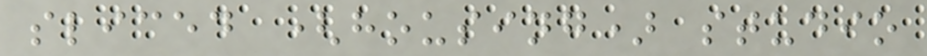sliced (housing) studio
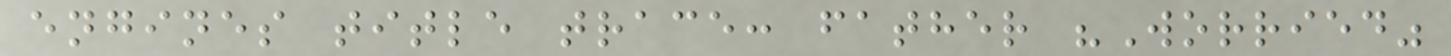engines title trace: father "Worried"
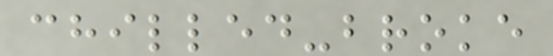chilled-broke
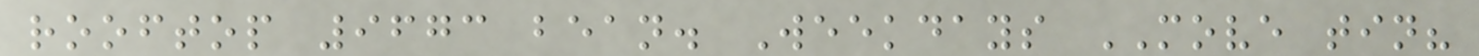rooftop 9673 bean. Weekdays MOVE tin?
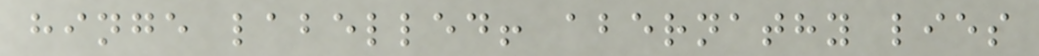hinge labelled! abernathy lies
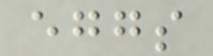eggs
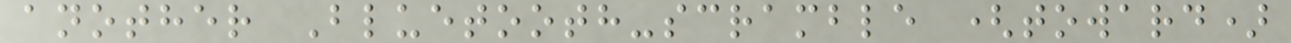another Bluetooth-scramble (toward)
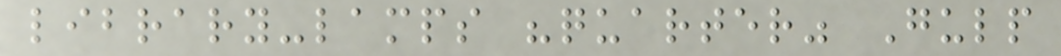library-lamps "quarter" Gulp
